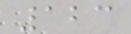123
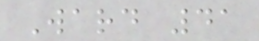Ward 41
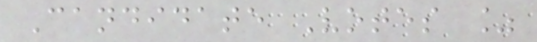Candidate Votes %
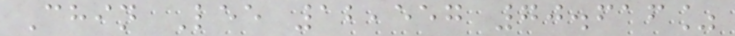Chin Lee 12,557 70.616%
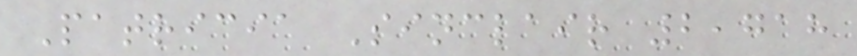Patricia Sinclair 2,718
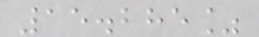15.285%
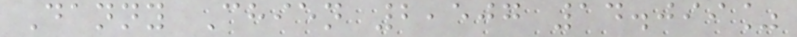Danny Chien 2,507 14.099%
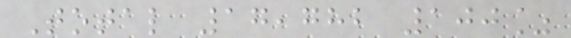Total 17,782 100%
